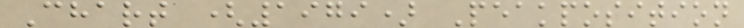Chart (1979) Peakposition
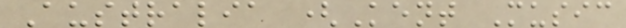Australia (Kent Music
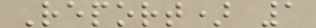Report) 1
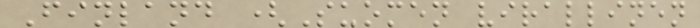Finland (Suomen virallinen
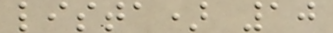lista) 10
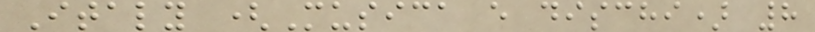Italy (Musica e dischi) 8
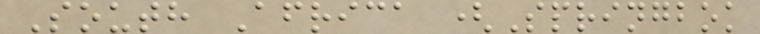South Africa (Springbok
